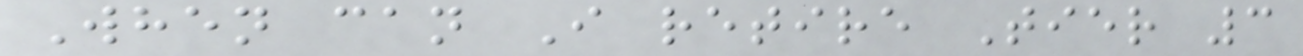When can I retire Tier 3
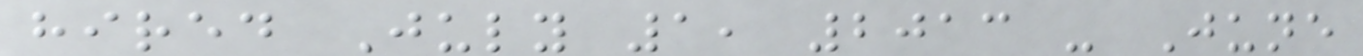hired July 1, 2013 - June
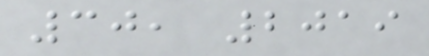30, 2019
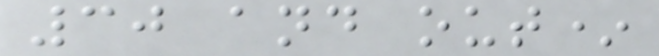30 and out*
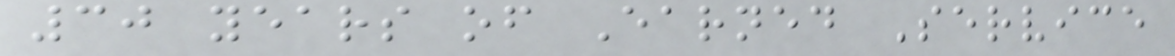30 years of Earned Service
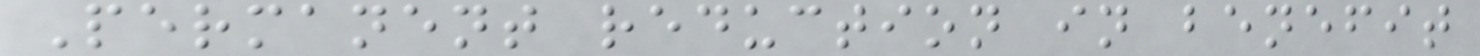Permanent reduction in benefit
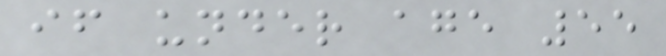if under age 55
